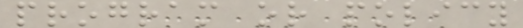program or policy
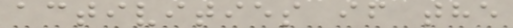activities if the
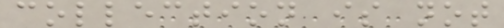collection is not
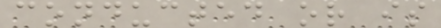conducted or is
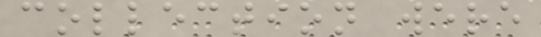collection were
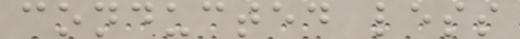conducted less
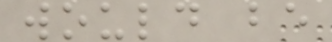would be
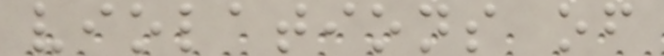violations of
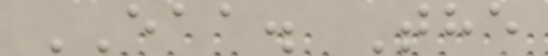EAA. The
